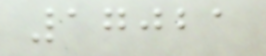17021
